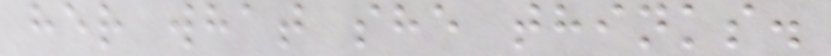her what she thinks.
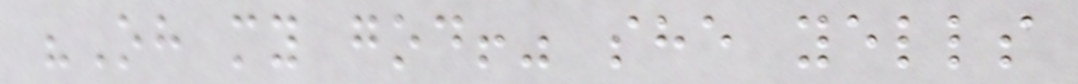"Oh my god!" she yells
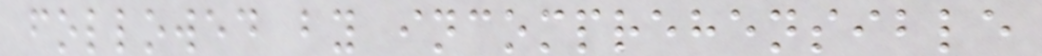followed by incomprehensible
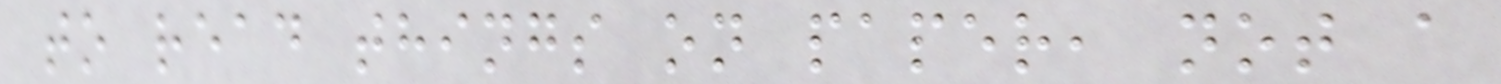to read things on paper, not a
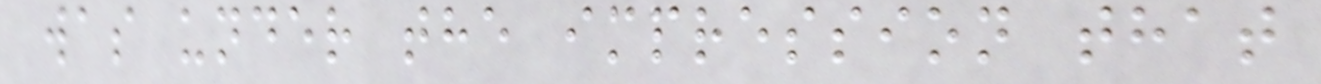was under the impression that
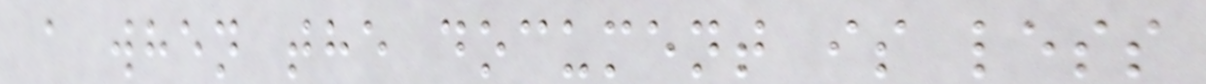a when the document is less
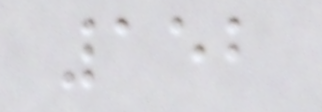152
